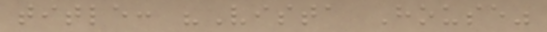title: "Vista House"
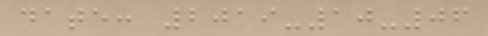date: 2019-10-06
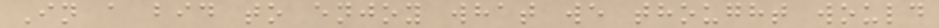In a bid to enjoy what we thought would
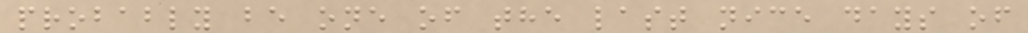probably be one of the last nice days of
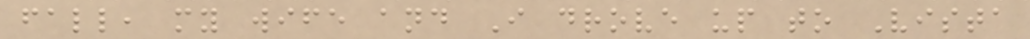fall, my wife and I drove up to Vista
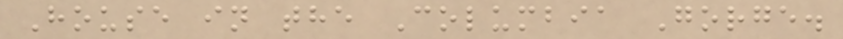House in the Columbia Gorge.
